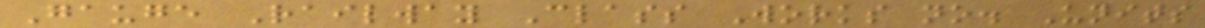Gauge Railway Class Works no. Units
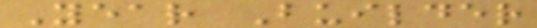Year Builder
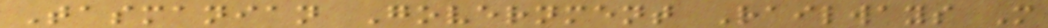Tasmanian Government Railways M
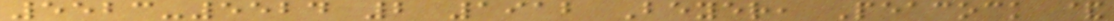5523-5524 2 1912 Beyer, Peacock &
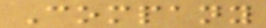Company
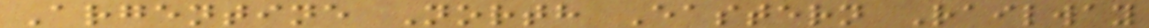Argentine North Eastern Railway
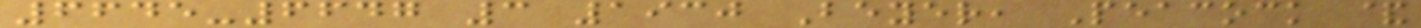6645-6647 3 1930 Beyer, Peacock &
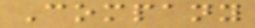Company
